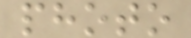photo
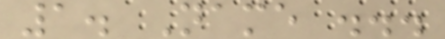1. Name ...
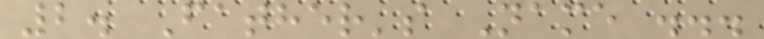2. Father's Name ...
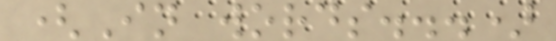(In words...)
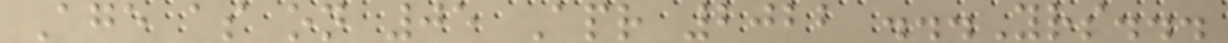Age as on 05 Apr 2022 ...Yrs...
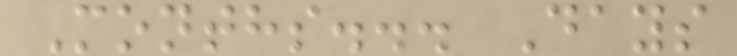Months... Days
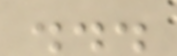...
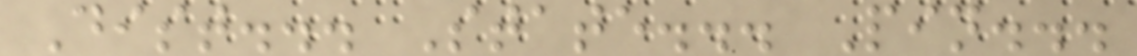Dist... State... Pin...
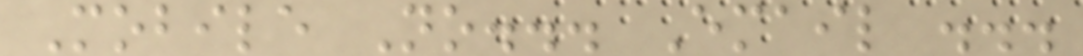Mobile No... Email ...
